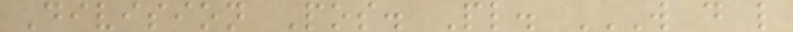Division Pos. Pl. W D L
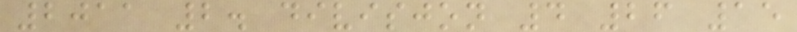2011 2. divisjon 4 26 15
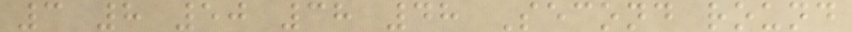3 8 50 38 48 Second round
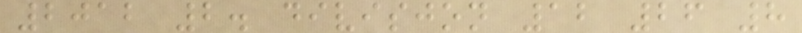2012 2. divisjon 12 26 8
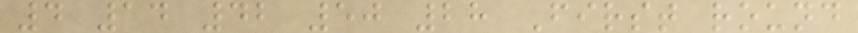4 14 42 50 28 First round
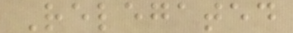Relegated
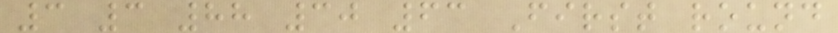3 3 88 30 63 First round
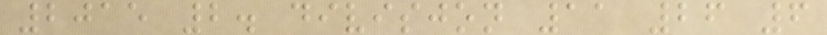2015 2. divisjon 11 26 6
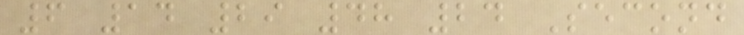6 14 29 48 24 Second
